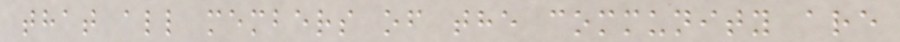that all members of the community are
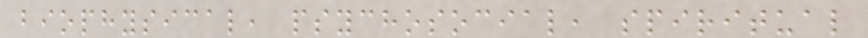biophysical, psychosocial, spiritual
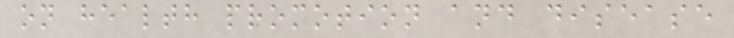on health promotion and disease
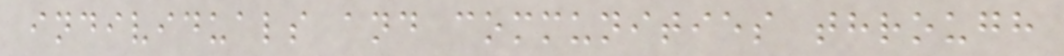individuals and communities through
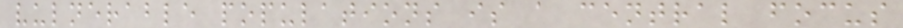vulnerable populations is a central focus
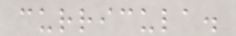curricula.
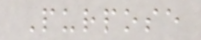Purpose
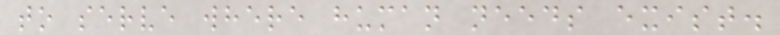to serve where human needs exist.
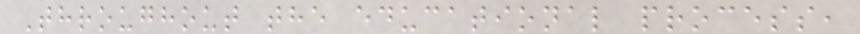Throughout the educational process,
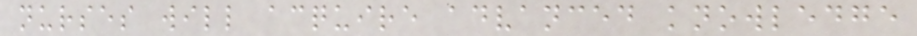nurses will acquire advanced knowledge
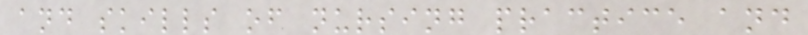and skills of nursing practice and
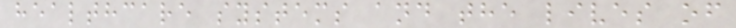healthcare systems and the lives of
